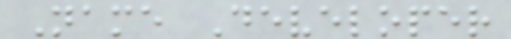Name Developer
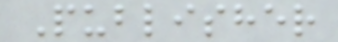Publisher
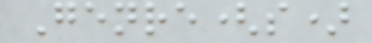Genre(s)
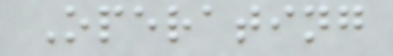Operating
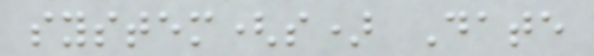system(s) Date
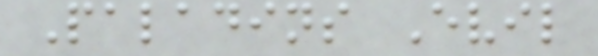Paladins Evil
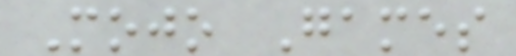Mojo Games
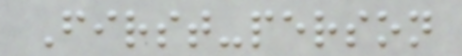First-person
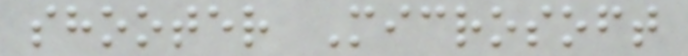shooter Microsoft
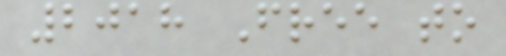2018 Free to
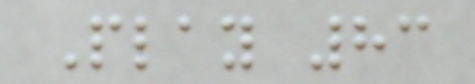Play 83
